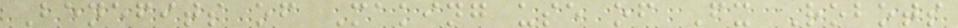Benefits of Making use of Fx Robots
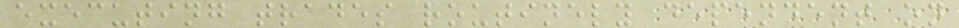executing trades routinely dependent on
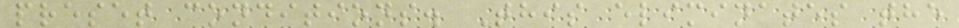preset conditions. This eliminates the
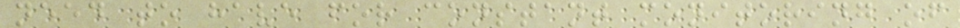need to have for constant monitoring of
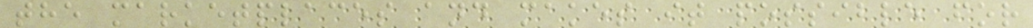the marketplaces and makes it possible for
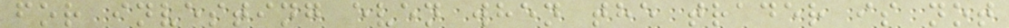for investing even when the trader is not
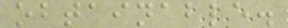obtainable.
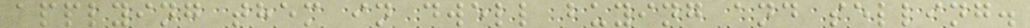applying them in dwell buying and selling.
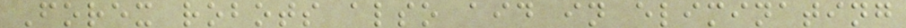Forex robots also aid in eliminating
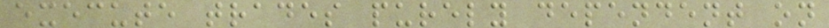execute trades purely dependent on
